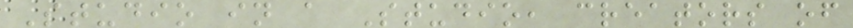Studio in a Studio, creators of
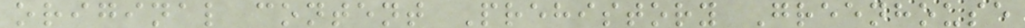original content Prehistory Greenhouse
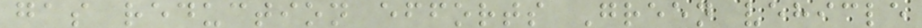gas reduction efforts Green vehicle
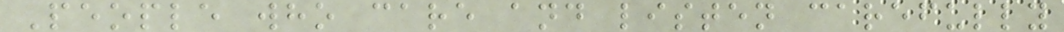People who care and listen carefully
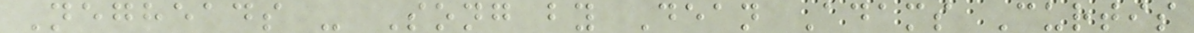Negheads - Song by Dean Adams Curtis
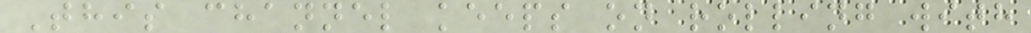This channel keeps on rolling with
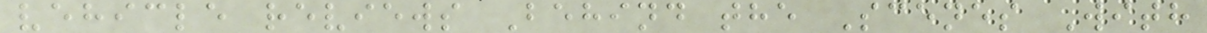vehicle reviews Behind the Scenes With
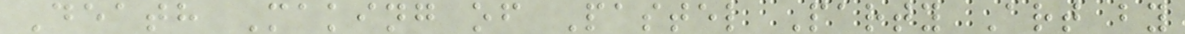Death Making of Pastel Party Art by
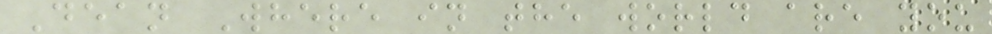Dean Where in the world are you
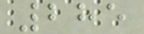285
